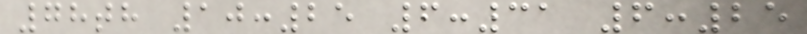78th 10:25 6:31 6:25
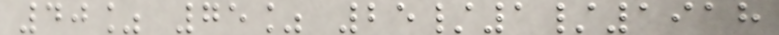40% 75% 25/1/1918
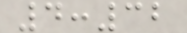4:32
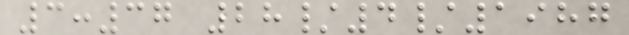3:37 28/4/1987
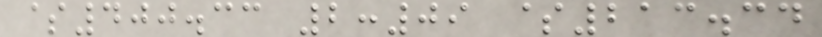$400.33 2:09 $213.34
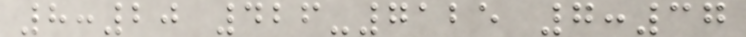8:20 426-7125 7:37
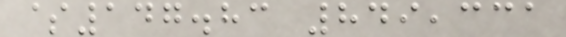$147.83 849,331
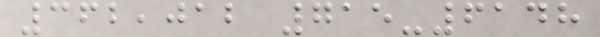362,012 715-6148
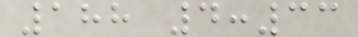188 4:33
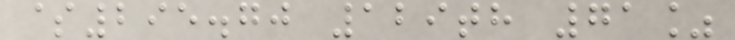$295.70 129th 71%
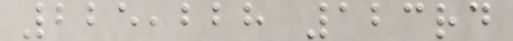225,228 123rd
